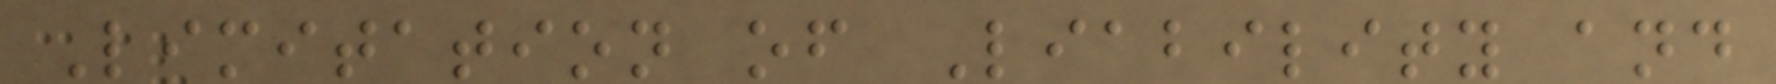Limitation of Liability and
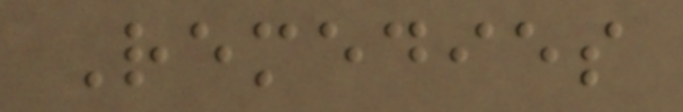Remedies
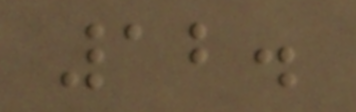12.
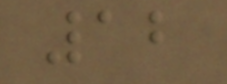12
